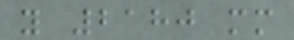y 2180 mm
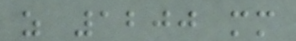z 1200 mm
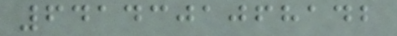6414301068142
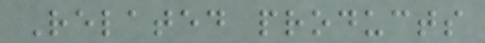Related products
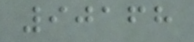90168
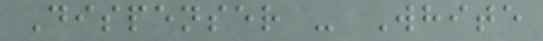Dispenser - White
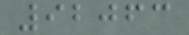92063
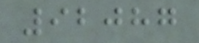92087
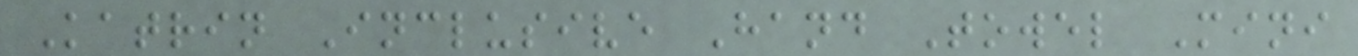Katrin Inclusive Hand Towel Mini
